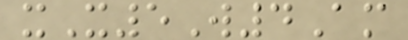xX5W4Am
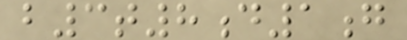b3t8d1g
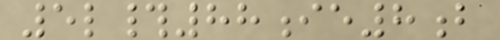5l#88ie8b
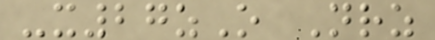-x27zO Nrz
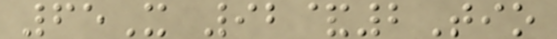65X 92&2Tio
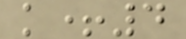k+4
